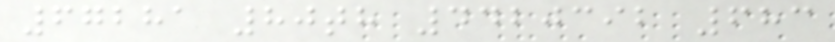67281 80th 4420392 683
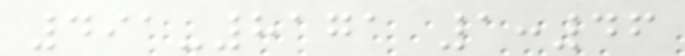491-8171 1:46
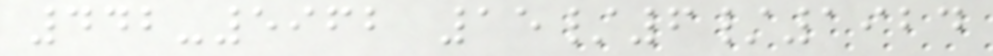442-5962 15/6/1924
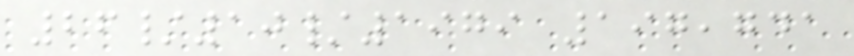26/10/1979 197,741
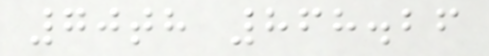70th 868.26
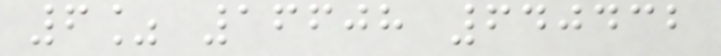6% 16608 640432
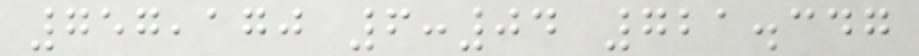757,170 6:04 721.347
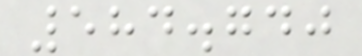584.740
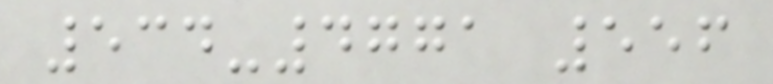534-4771 556
